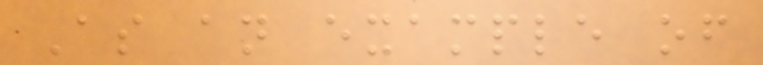As an example of
